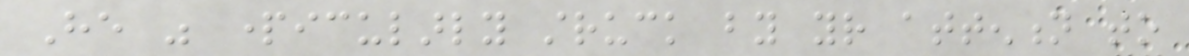He was particularly struck by your attention to
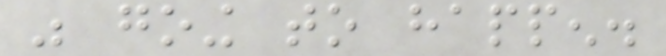was going to happen.
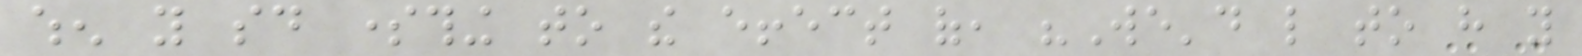when you said something to the effect of, "We'd like to have you
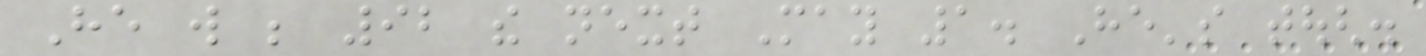He will be 92 the next May 1. He's tough.
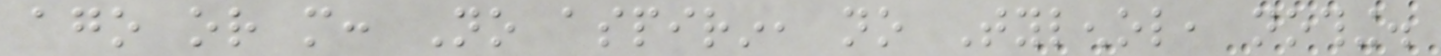ago or more: No aspirin, no Tylenol, nothing.
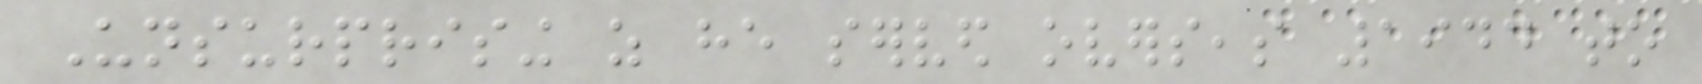Unsurprising as he served overseas 1944 to
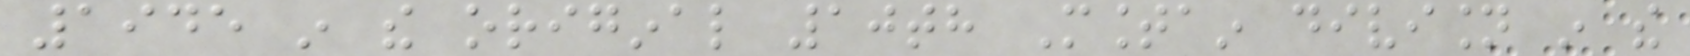1945 in the original 10th Mountain division in the
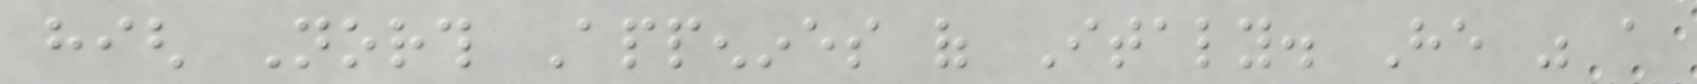high North Appenines of Italy. He was a
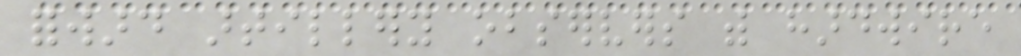forward artillery observers with hardwire
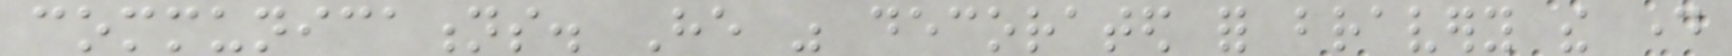communications. He was decorated for bravery the day
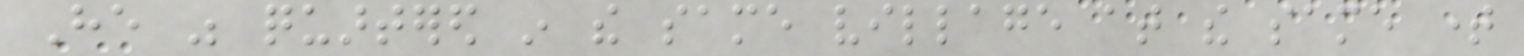He was quartered in the same village at the same time
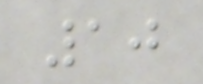10
